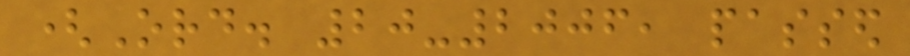(Ord. 20-2006, passed
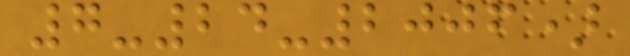7-24-2006)
